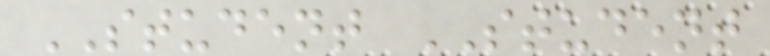STUDENT STUDENT
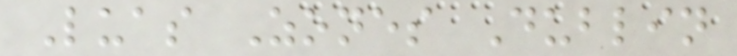Luas Zones Dublin
